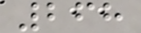268
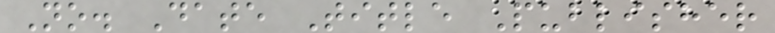No. Date Title Publisher
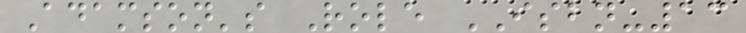Adamson's Role ISBN-13
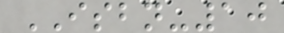ISBN-10
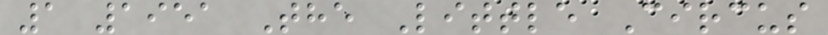1 1951 The Little Circus
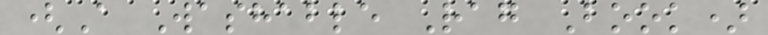(A Washable Rag Book)
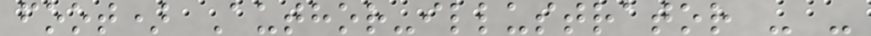foot) Author-illustrator - -
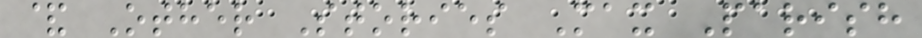& Other Stories Max Parish
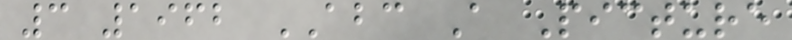3 1962 ABC A Picture
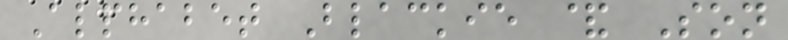Alphabet Blackie & Son
